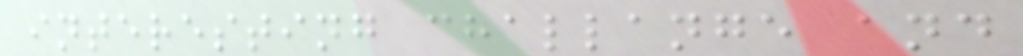interesting challange and
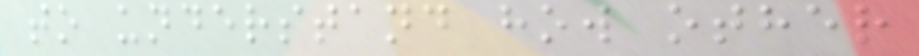to understand how other
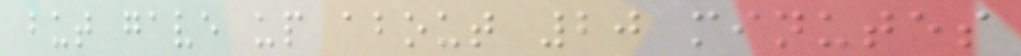but gave up about 20 minutes
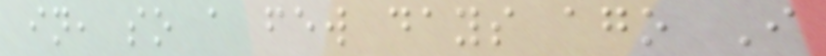in, so a few days ago I
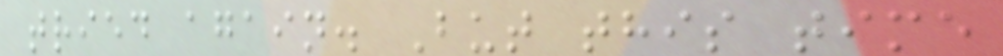tried again. But this time
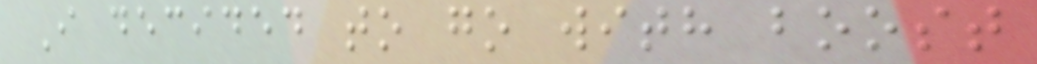I decided to go with boost
